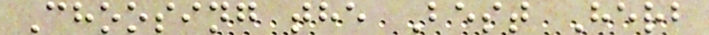Choosing the Best Herb
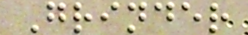Grinder
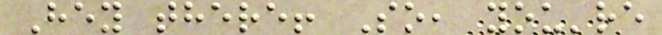Hey there! So, you're
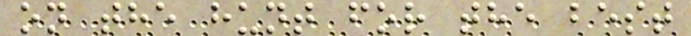on the hunt for the best
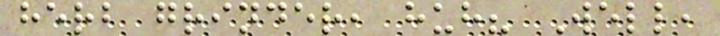herb grinder, huh? Well,
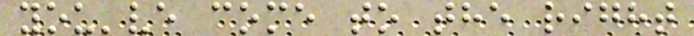you've come to the right
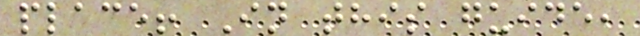place! In this guide,
